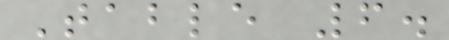Table 6.
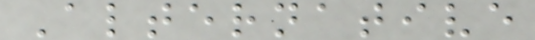Alternative
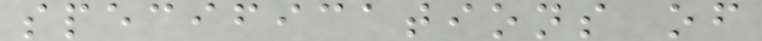specifications of
